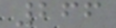266
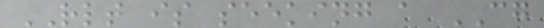RLT is seeking a CG
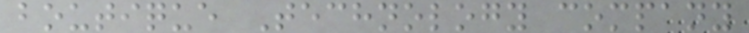boutique Technology company
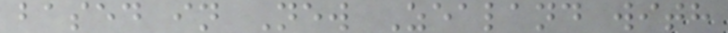based in New Zealand with
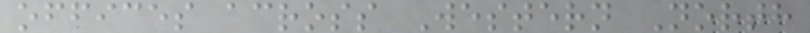offices across Western North
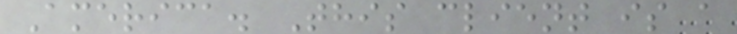America. This client is a
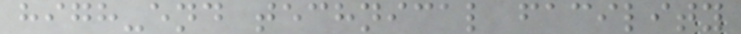high-end technical facility
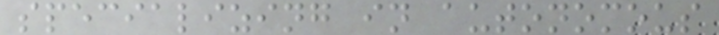specializing in autonomous
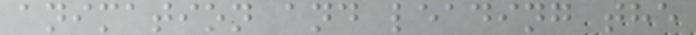animation and leading the
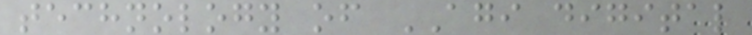technology of AGI digital
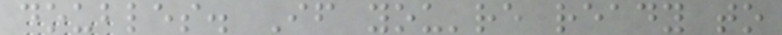doubles. If you're ready to
